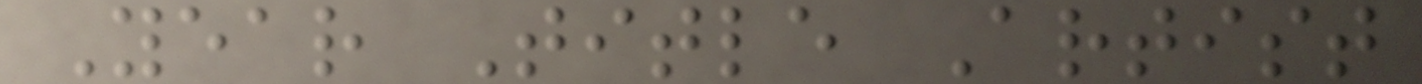Year Title Artist
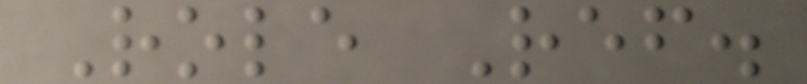Role Ref.
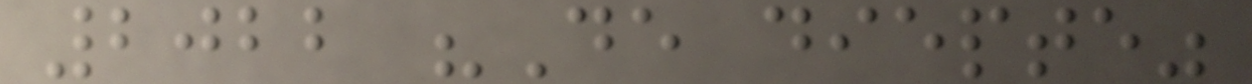2022 "De diepte"
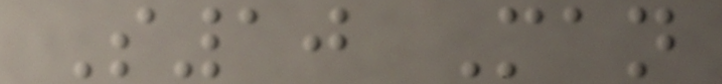S10 Man
